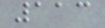113
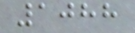1088
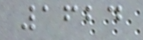1624
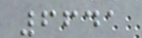6641
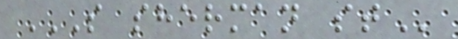S SHERMAN ST
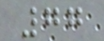77
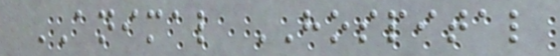ANIMAL HOSPITAL
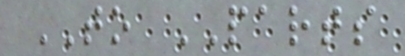TO PARTS
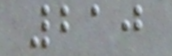210
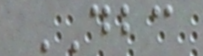DBC
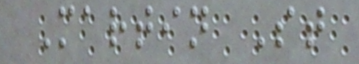Martin St
